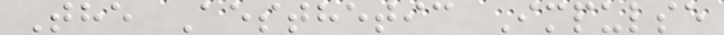The Aesthetic Impulse
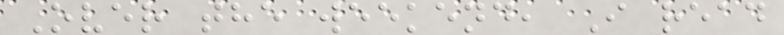Over the weekend, I read
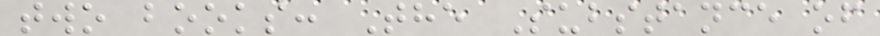two books: The Substance of
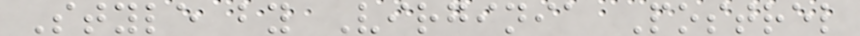Style by Virginia Postrel
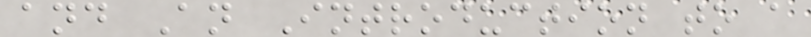and An Introduction to a
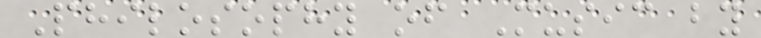Philosophy of Music by
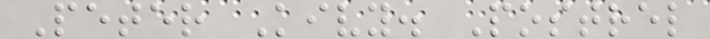Peter Kivy. Postrel
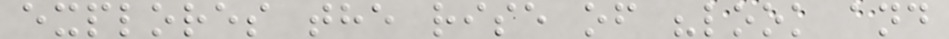explores the rise of "look and
